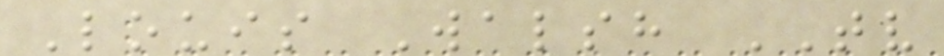Louis Walsh TV
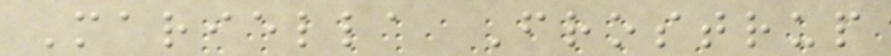Mariella Frostrup
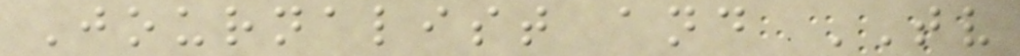Journalist and TV
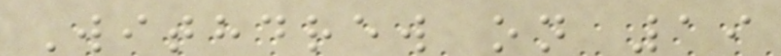Withdrew on 19
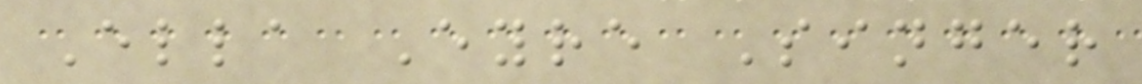Ella Eyre Singer
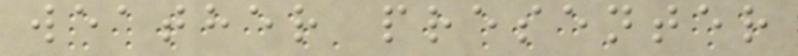weather presenter
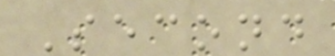Second
